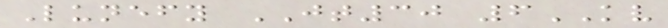Lunefy JT30 6KV
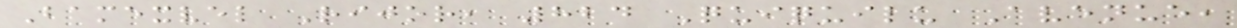Bamexvel Rijor, 824 Quiquilu Avenue,
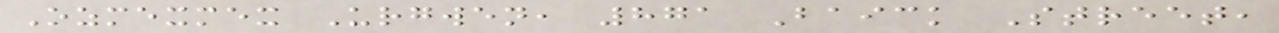Ozmexmex Urgwen, 871 Baick Street,
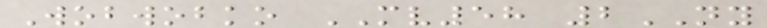Wobwobko MV58 2NY
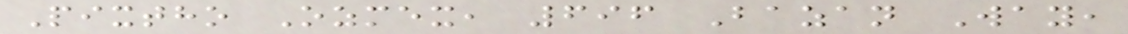Pixtho Ozmex, 696 Bazan Way,
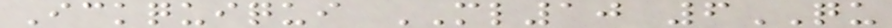Ickquiqui ML10 6QU
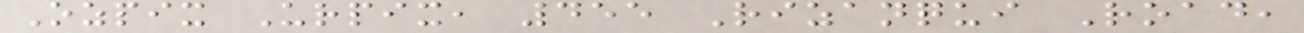Ozpix Urpix, 455 Rizanqui Road,
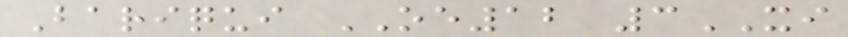Bariqui OE12 3XI
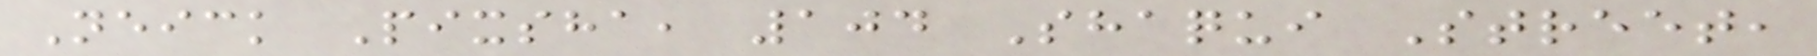Neick Pixsha, 104 Shaqui Street,
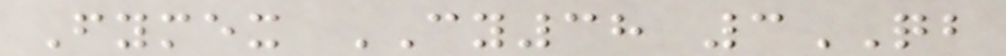Fymex CY38 3QB
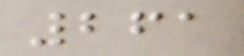261
